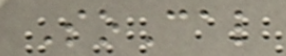SoCal
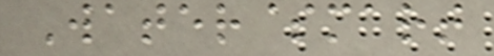Water$mart
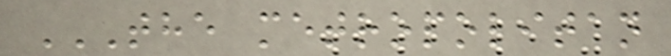THE METROPOLITAN
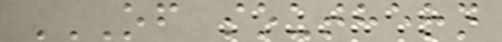OF SOUTHERN
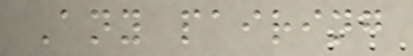Any pairing
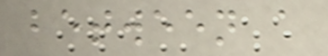between a
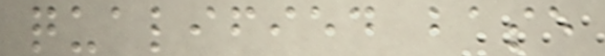qualified base
